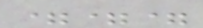===
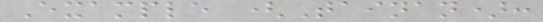Example (Tainan):
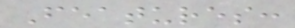Features:
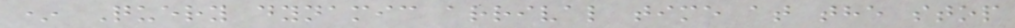* Query dynamic arrival time at the stop
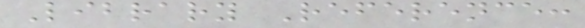Library Reference:
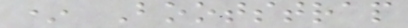* Bootstrap
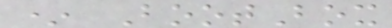* BootBox
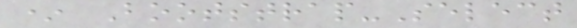* Bootstrap-Select
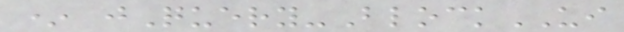* jQuery-BlockUI
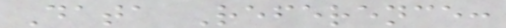Data Reference:
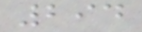294
